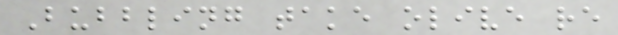Bubbling take olive re
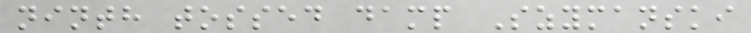ninth tossed damp Szymanski
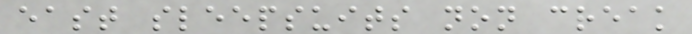east sleepsuits non creak
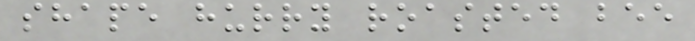shape hurry roasted bee
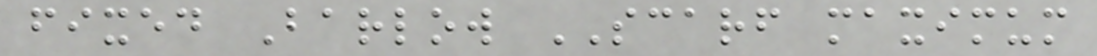fixed Barlow SCARF maximum
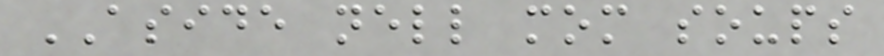ASIDE nell mom soups
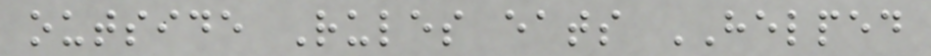outside Rules eats HELPED
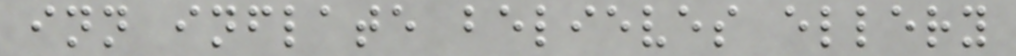inn inflate believes ellery
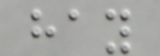hay
